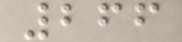266
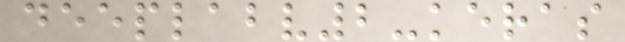deeplabv2-keras
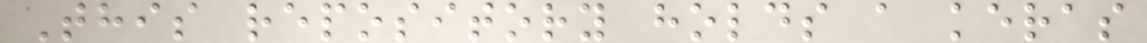This repository holds a keras
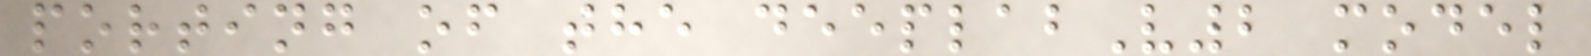porting of the deeplabV2 model
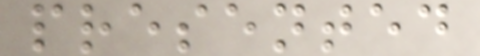presented
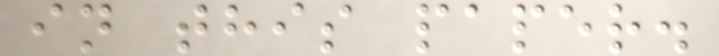in this paper.
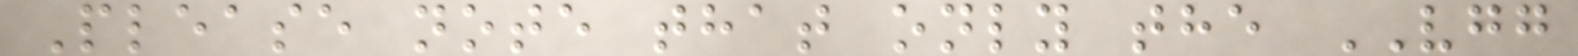Please note that only the VGG
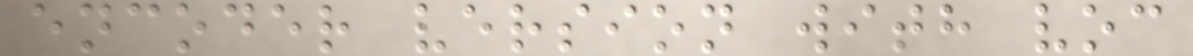encoder version with voc
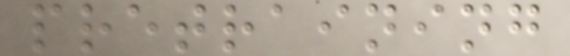pretraining
